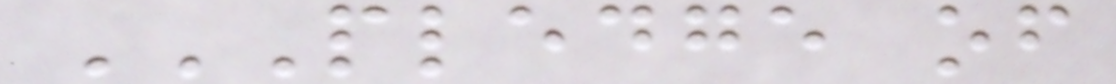PLEDGE OF
